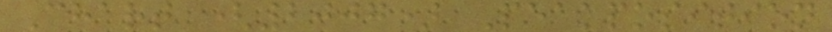Chart (2007) Peakposition
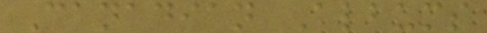Canadian Albums
